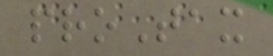proTax
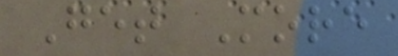Get More
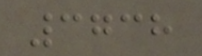3738
